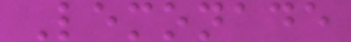Lemonade
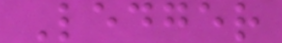Ledger
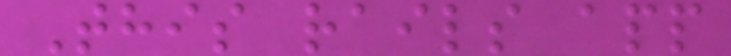This rails app
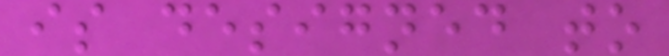is designed to
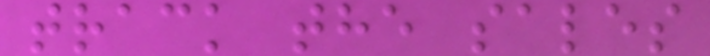track the sales
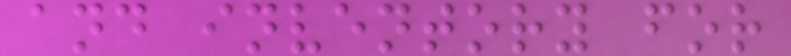and inventory for
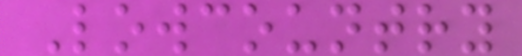Lowcountry
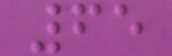65
